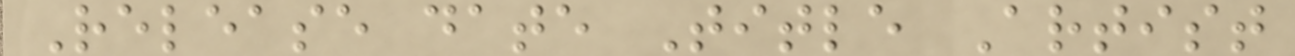Release date Title Artist
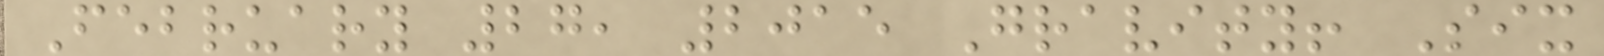February 27, 2015 Gravity! Six
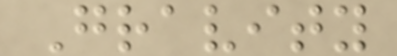Gravity
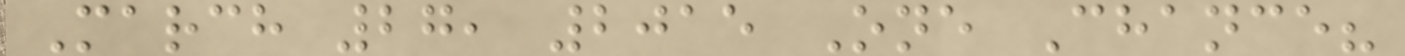March 27, 2015 One Chance?
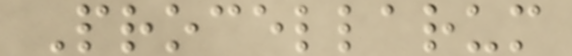Procellarum
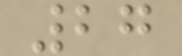27
